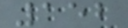152
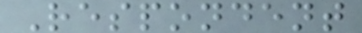Respondent
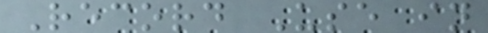Record Use in
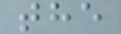the
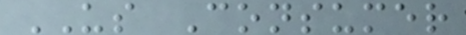US Consumer
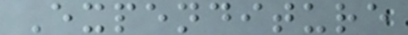Expenditure
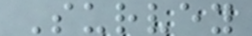Survey
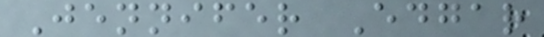Jennifer Edgar
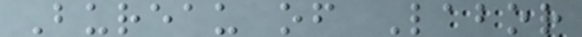Bureau of Labor
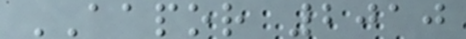AAPOR 2010
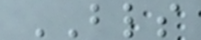BLS
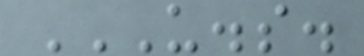U.S.
